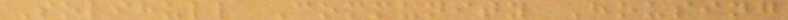Solihull Community Housing
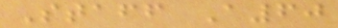Staff A60
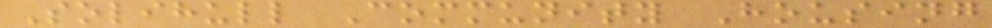Solihull Community Housing
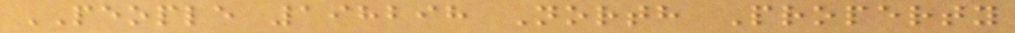PEOPLE 198298 North Property
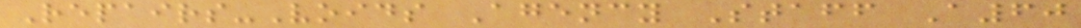Repairs-Voids Agency Staff A60
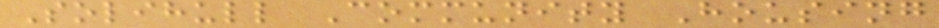Solihull Community Housing
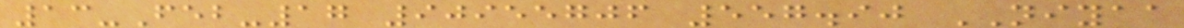13-Feb-17 90955706 557.90 NIYAA
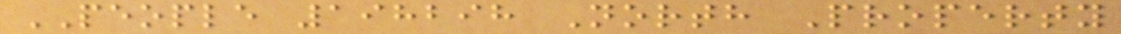PEOPLE 198298 North Property
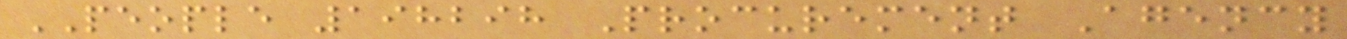PEOPLE 198298 Procurement Agency
